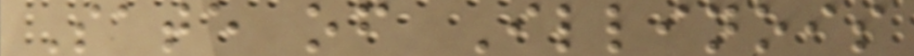Sate of Illinois
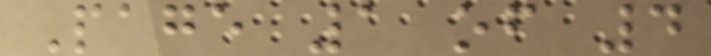Page 1 of 4
